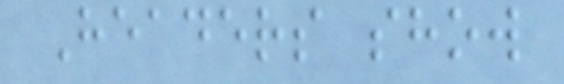Headers show
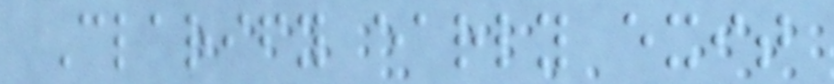Clarify early exit
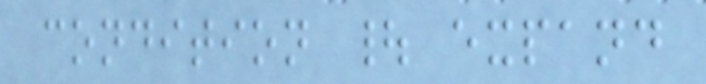condition | expand
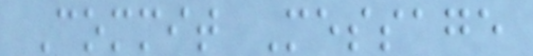Commit Message
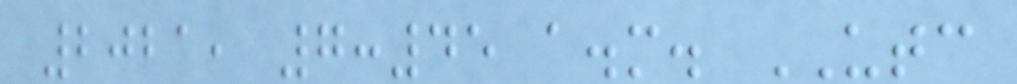2021, 7:45 a.m. UTC
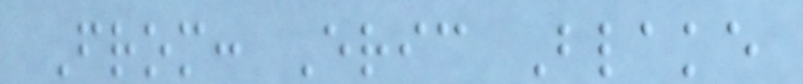From: Eric Blake
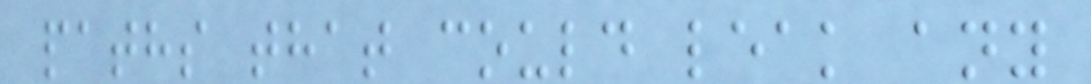paths that could leak any
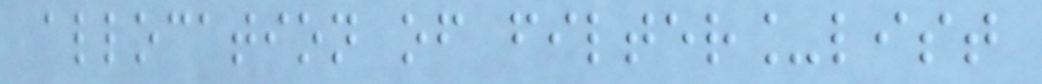allocation of filter_list
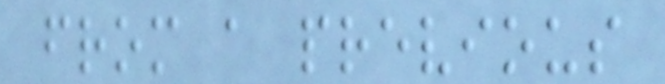from a previous
